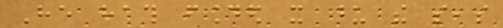He hath founded it upon the seas
